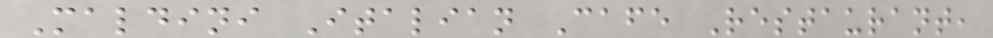Maldini Italian Cafe Restaurant,
